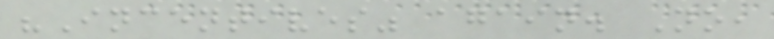"Incentives" again. No,
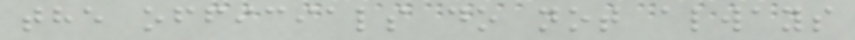the officials do not always
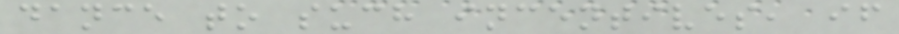dance to such incentives, if
